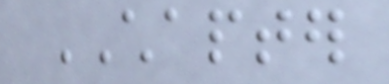CHAPTER
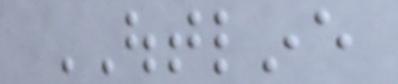OUTLINE
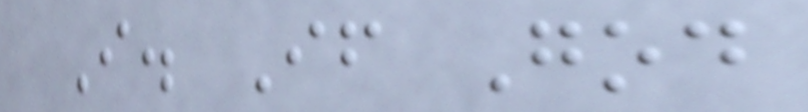I. If God
